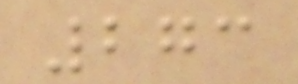273
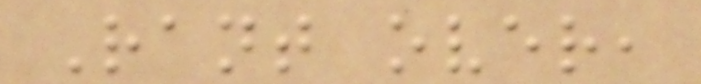Rant over,
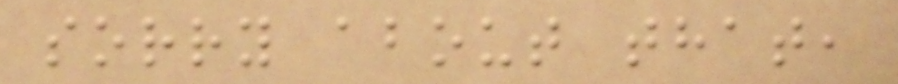sorry about that,
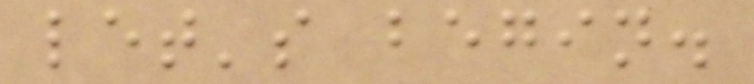let's begin.
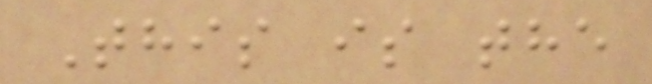This is the
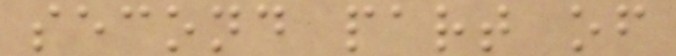second part of
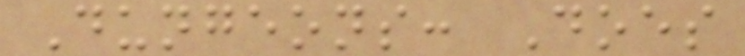Dungeons: Does
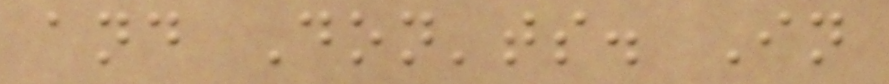and Don'ts. In
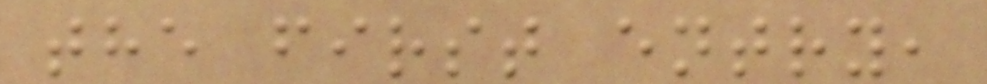the first entry,
